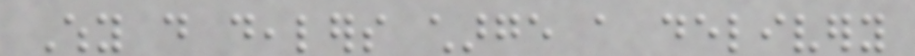Why do dealers charge a delivery
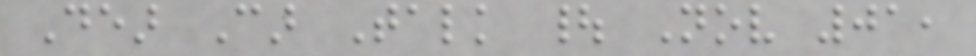Dear Car Talk | Nov 01,
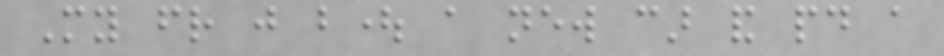My friend just bought a new car and paid a
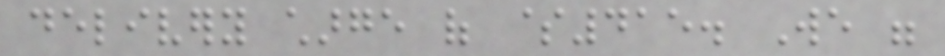delivery charge of $415. We were
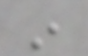in
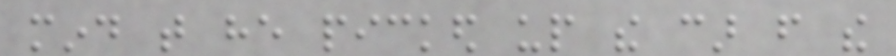mind that he picked up the car from the
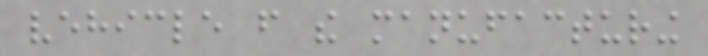vehicle from the manufacturing
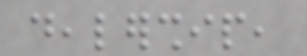dealership,
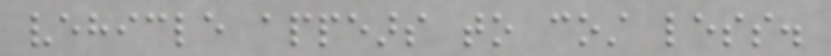vehicle appears to cost less.
